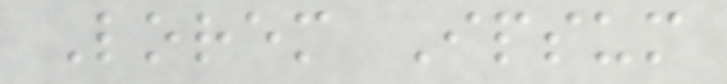Lorem Ipsum
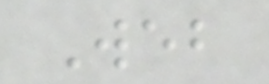Web
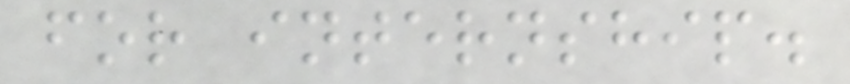for internship.
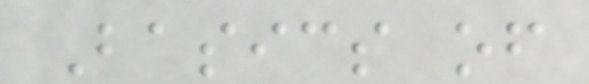Basics of
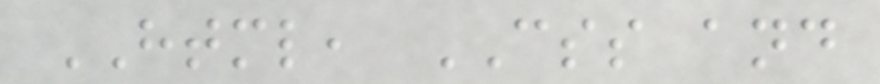HTML, CSS and
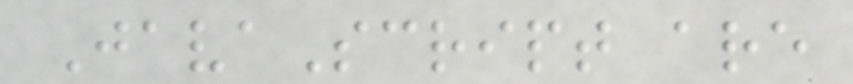JavaScript are
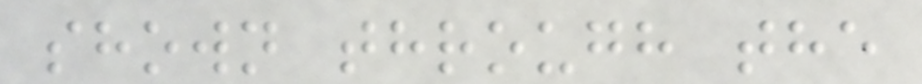shown through the
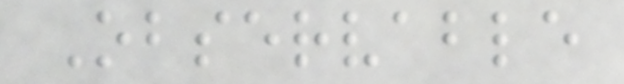Observable
